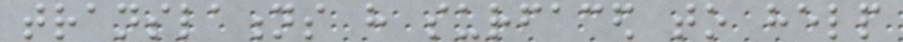translations have surfaced to help
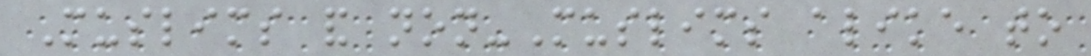Muslims and non-Muslims alike to
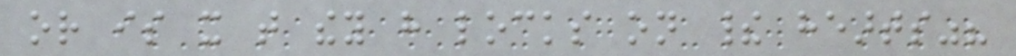or is it that they have locks on their hearts"?
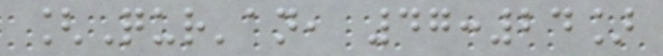[Qur'an, 47:24]
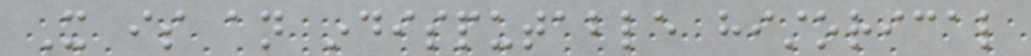It is an indisputable historical
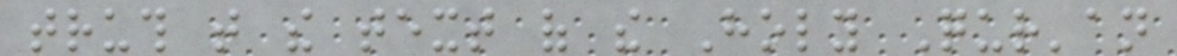truth that the text of the Holy Qur'an
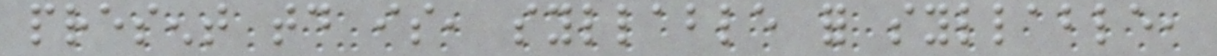present today is, syllable for syllable,
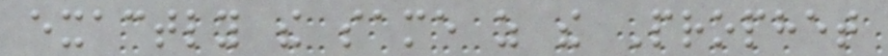exactly the same as the Prophet
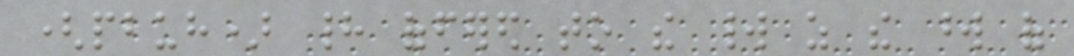(pbuh) had offered to the world as the word of
